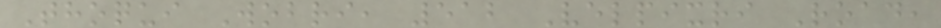Thoqui Wobri, 512 Velpixri Road,
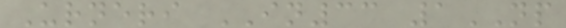Urneri IN33 1NP
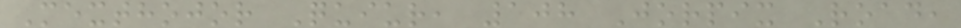Mexthojor Quiur, 108 Jorpix Road,
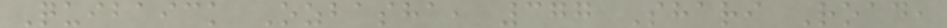Quibaick Ozbasha, 377 Shari Road,
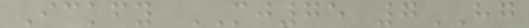Ickfy MJ75 7HG
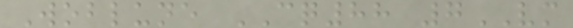Woblune CQ88 7VM
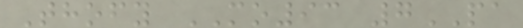Thofy MO93 7PA
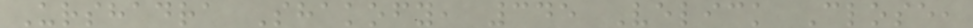Urshadra Shakofy, 345 Velick Close,
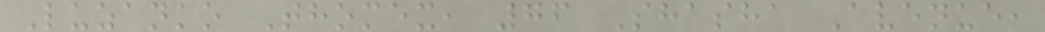Luzanko Thomex, 76 Shasha Avenue,
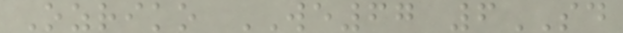Ozriko WE67 6SD
